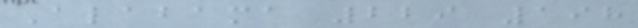Alabama 229 198
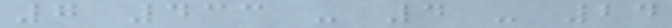7 433 - 4 - 24
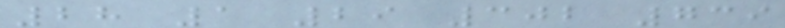28 1 29 302 739
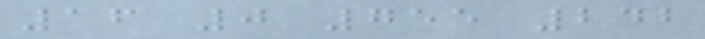16 0 755 242
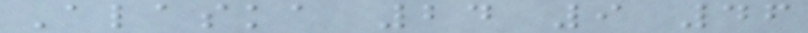Alaska 24 9 46
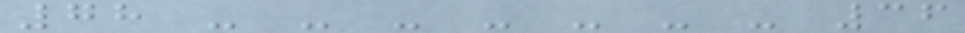78 - - - - - - - 36
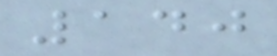140
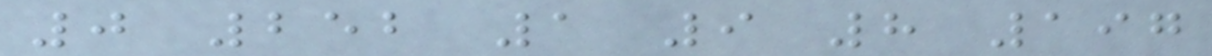0 252 1 9 8 197
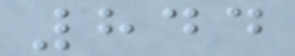844
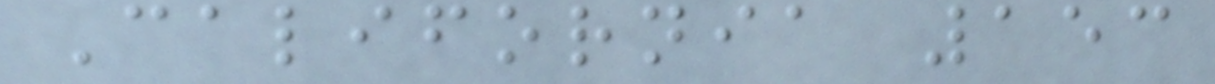California 153
